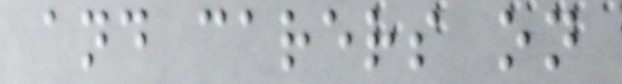and carers on
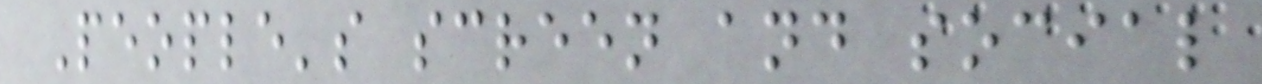People's screen and social
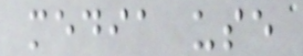media use
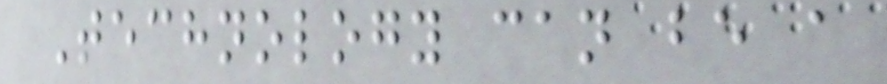Technology can be a
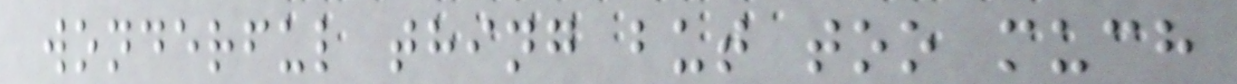wonderful thing but too much
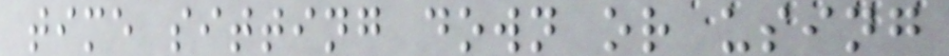time sitting down or using
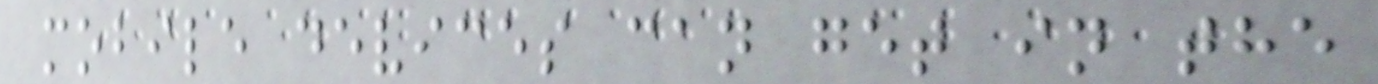mobile devices can get in the
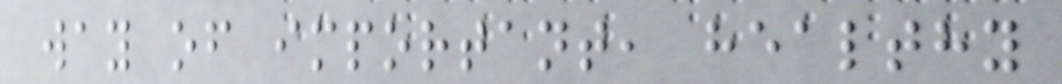way of important, healthy
